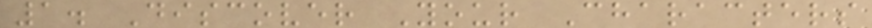1. Discover Your Characters
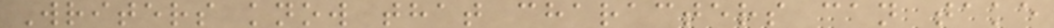Writers know that characters can take
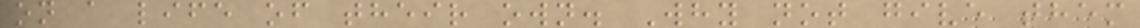on a life of their own. Why not give them
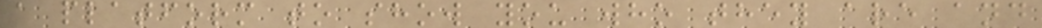a platform to show you who they are and
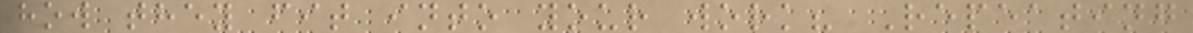how they fit into your work? Repeating
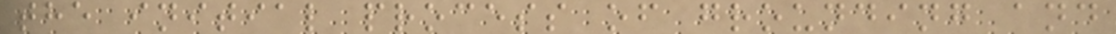the initial process of grounding and
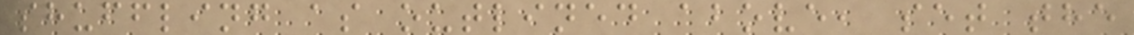shuffling as outlined above, set the
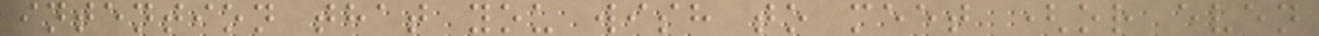intention that you wish to meet (or even
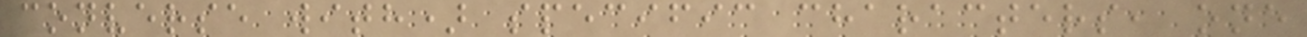converse with) specific characters, one
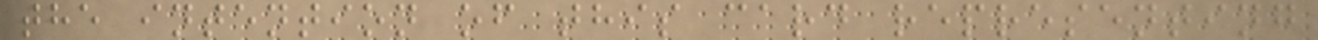the intention of this card representing
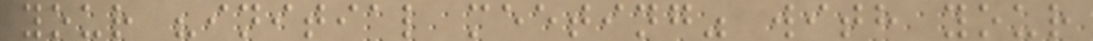your "initial meeting" with your
